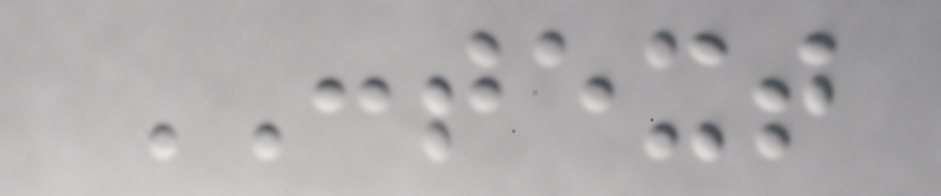CONTEXT
